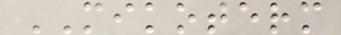MIKOTERM
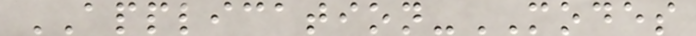APPLICATION-MODES
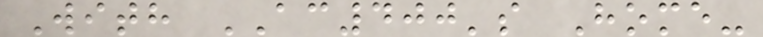With AC400's Home-
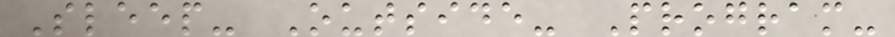Sleep- Outside- Program-
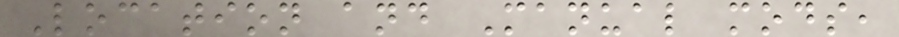Location and Manual mods,
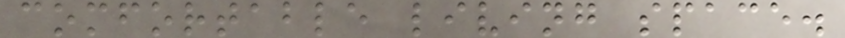comfortable living space.
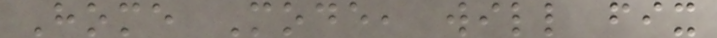Home Mode, will fix
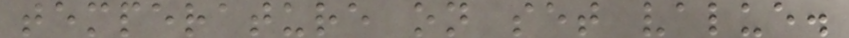temperature on set value.
